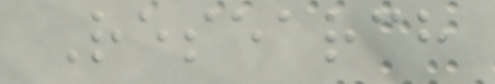Research
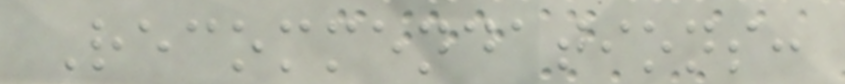Recommendations:
